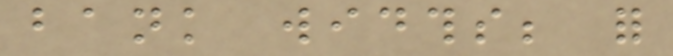bank widths; for
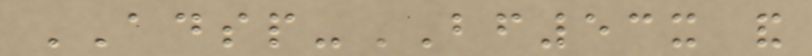ADSP-BF53x and
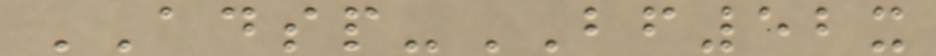ADSP-BF52x
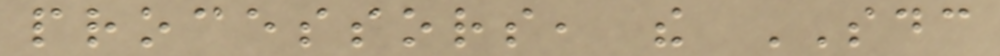processors, the SDC
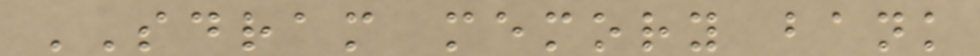SDRAM memory bank
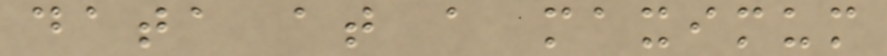data at a maximum
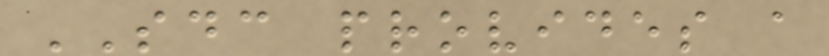SDC provides a
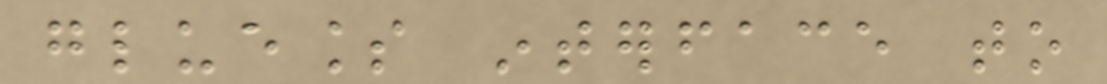glueless interface to
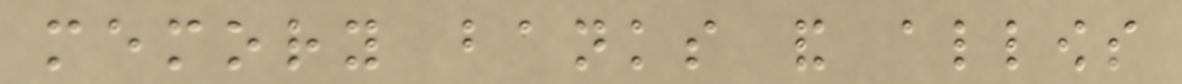memory banks and allows
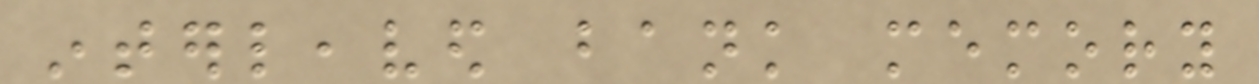interleaved bank memory
